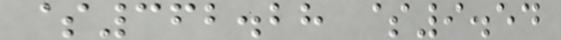$362.28 $9.54
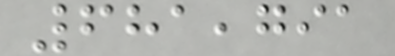681,791
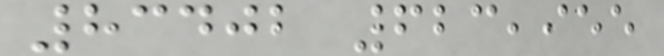83402 623,955
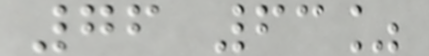76 63%
